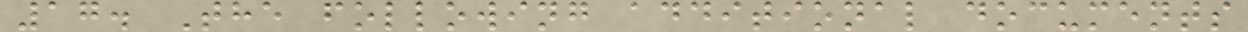17. The following additional documents
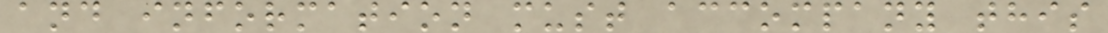and information must accompany this
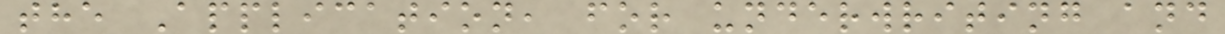the Application, for underwriting and
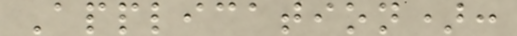Application):
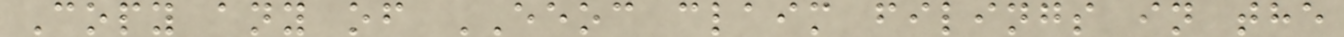Copy any of EEOC claim filings in the
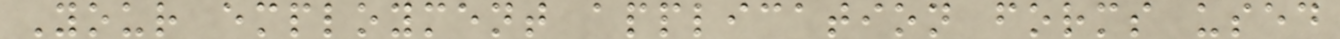Your employment application forms used
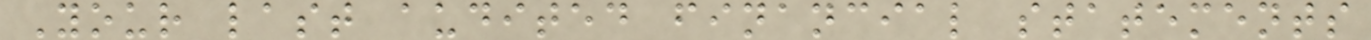Your last audited financial statements
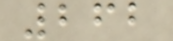262
